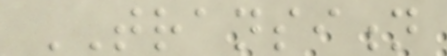TRANSITION
